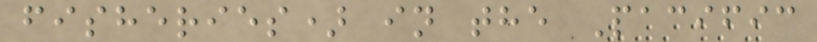fisheries) in the Pacific
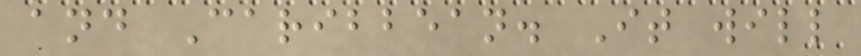and Caribbean. It will
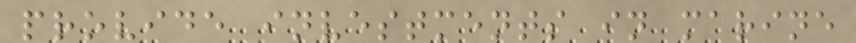provide investments in marine
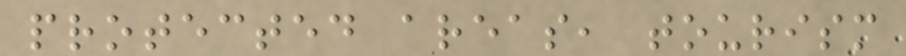protected areas, tourism
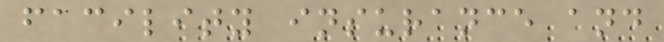facility insurance and
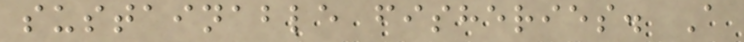sustainable fisheries. A
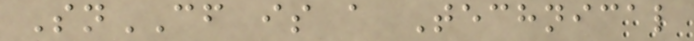SnCF is a Technical
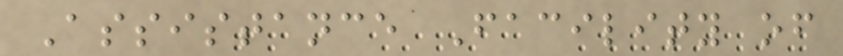Assistance Facility of
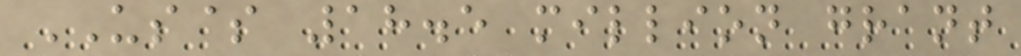US$ 18.5 million grant
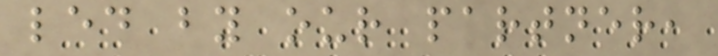led by our partner,
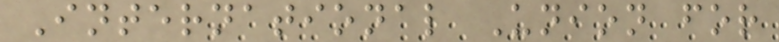International Union for
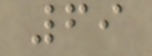69
